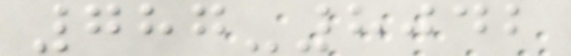787-8042
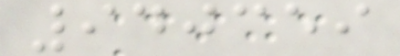940359
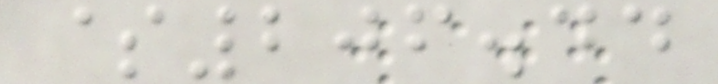$206.44
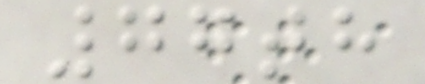77th
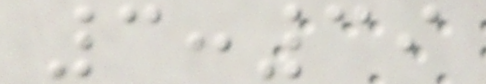3:39
